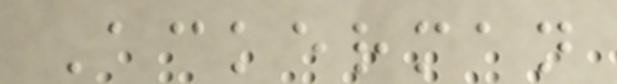Ackerman
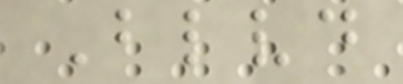Blvd
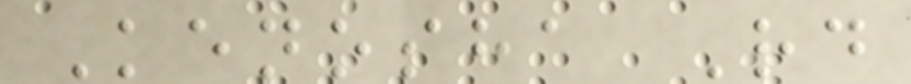Kenosha Rd
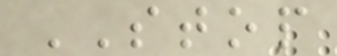STOP
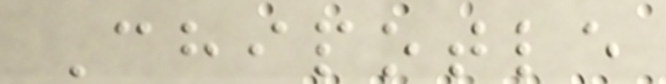Chipotle
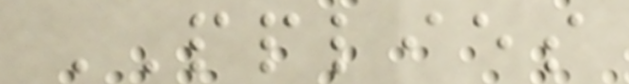PPLIES
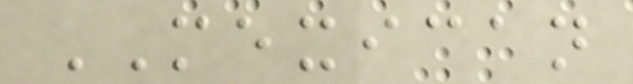MEXICAN
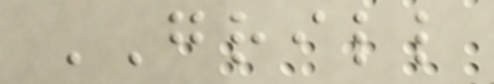GRILL
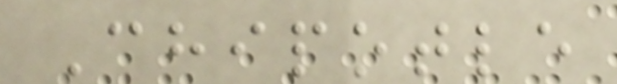Chipotle
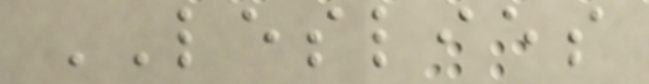LESLIES
